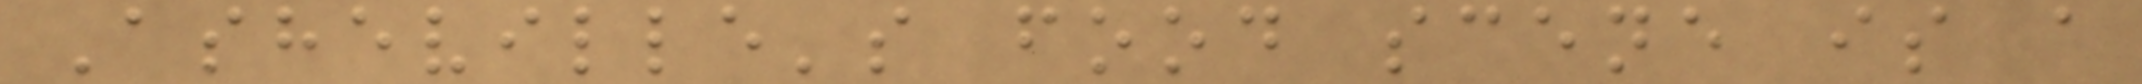Asheville's food scene is a
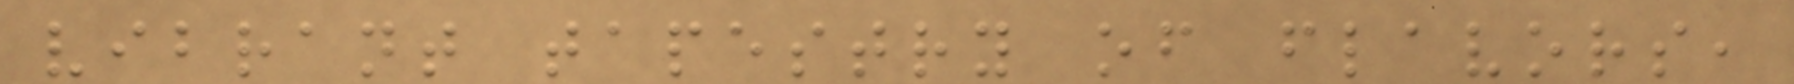vibrant tapestry of flavors,
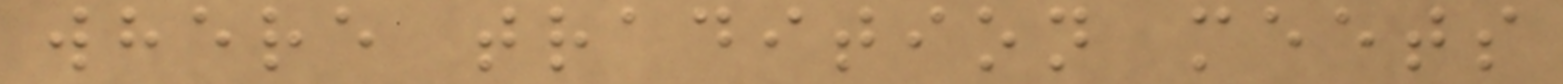where tradition meets
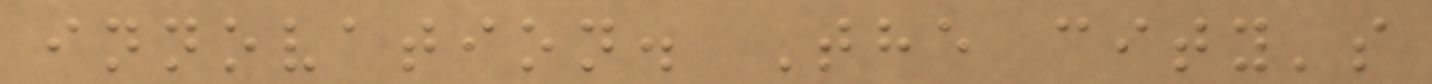innovation. The city's
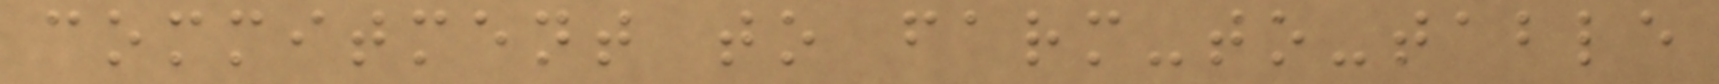commitment to farm-to-table
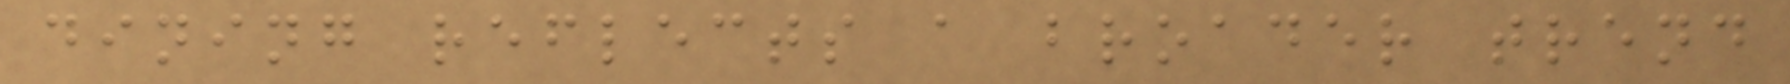dining reflects a broader trend
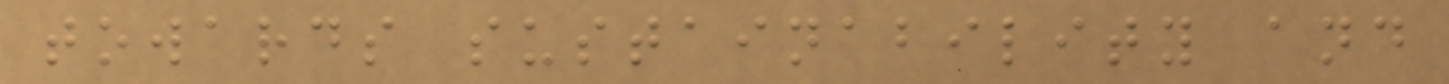towards sustainability and
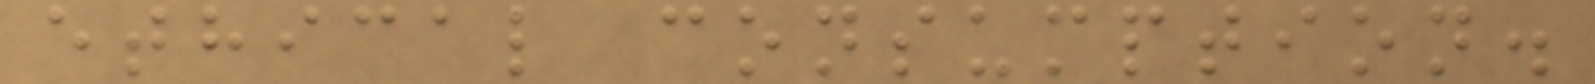ethical consumption.
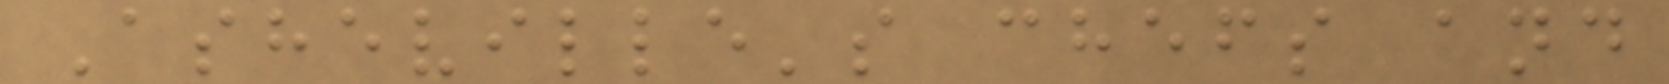Asheville's chefs and
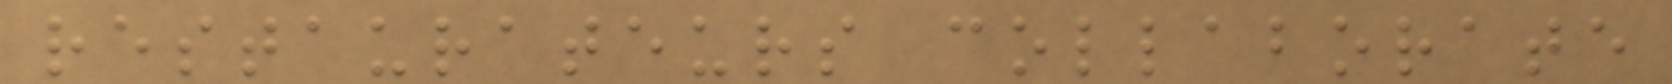restaurateurs collaborate
